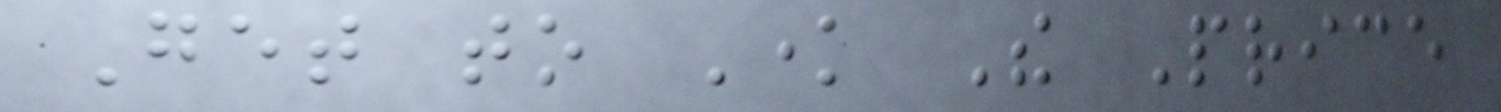Get to Know The Price
